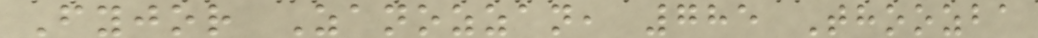Fyjor Zanozzan, 785 Thoozba
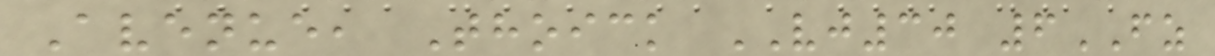Avenue, Thoick VJ30 6FZ
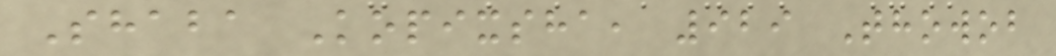Shaba Kopixsha, 929 Thowob
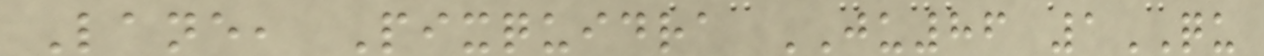Lane, Pixquidra JU86 1QU
